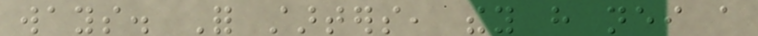ways. For starters, they have neither a
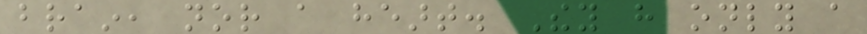brain, nor a heart. They have only a
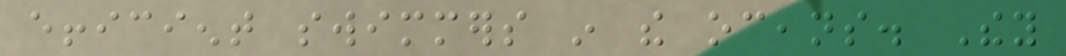efficient swimmers in the oceans. They
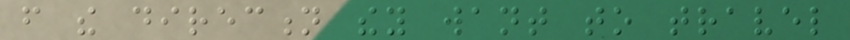from the direction they want to travel
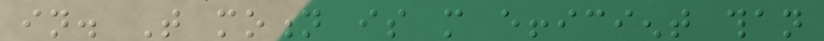in. That motion is more efficient than
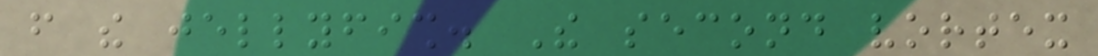from the jellyfish. The second vortex
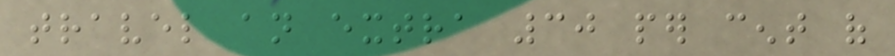travel an extra 30 per cent of
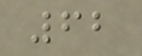62
